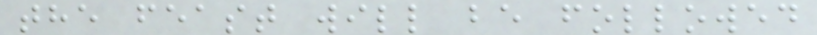the feast will be followed
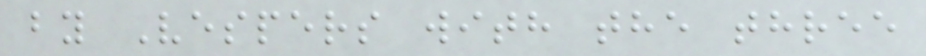by Vespers with the three
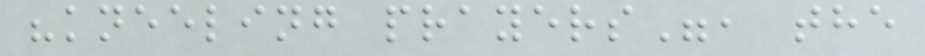"kneeling prayers", the
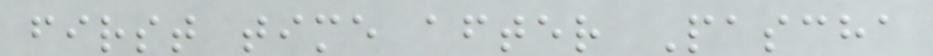first time after Pascha
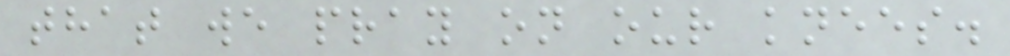that we pray on our knees.
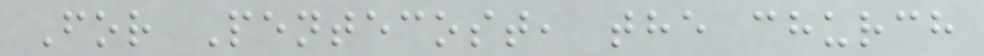For Pentecost, the church
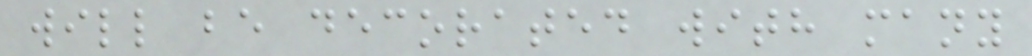will be decorated with many
